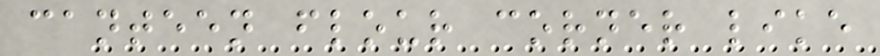canteen flour corner like
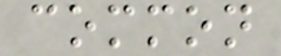common
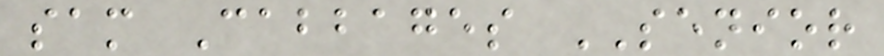sam Cabbages SENIOR
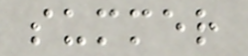summer
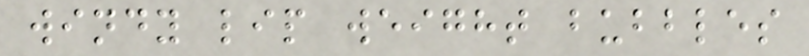windy lip weight bubbles
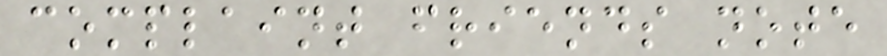complaint friends note
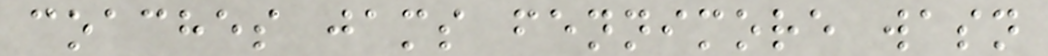coaches jams fennimore wasn
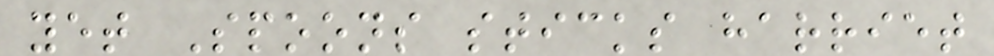yet Spoons sticks harriet
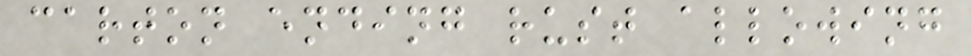carton ending rust allowing
